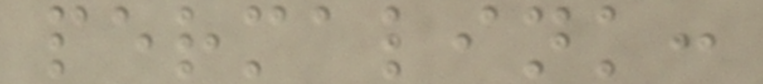permalink:
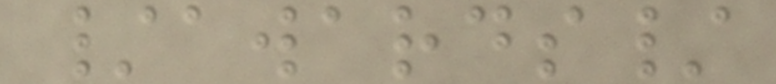/awards/
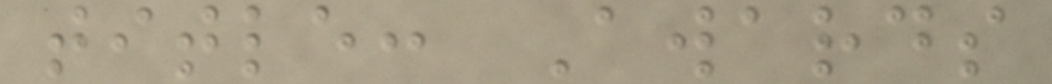title: Awards
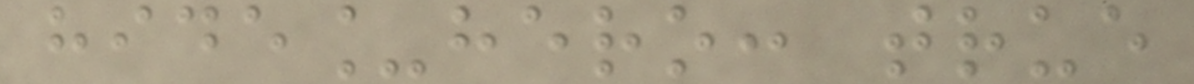hide_hero: true
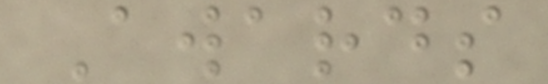Awards
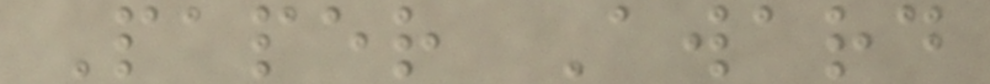Paper Award
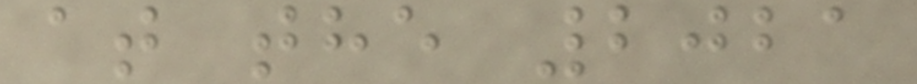at the 2021
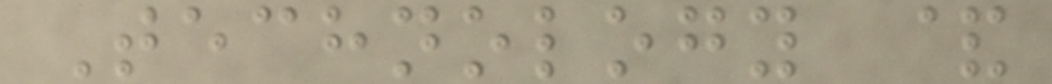Technology &
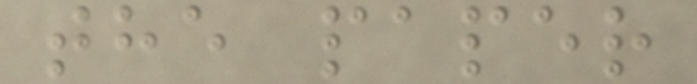the paper
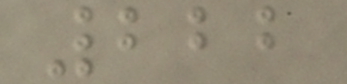222
